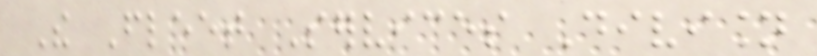The Fleet Services Division
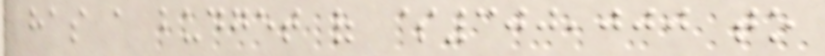has a budget of $300,000 to
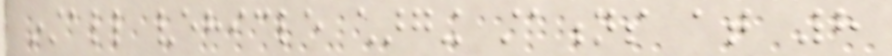install vehicle charging stations at 8
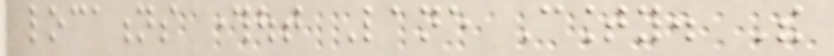locations throughout Lane County. The
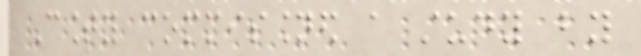County commissioned a study by
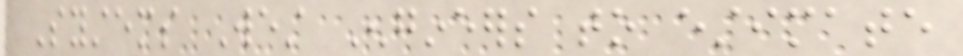Systems West Engineers to estimate
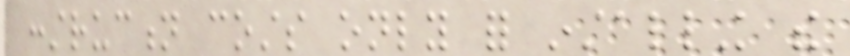construction costs only for installing the
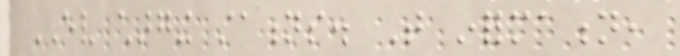EV charging stations. That information,
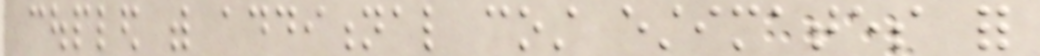coupled with additional cost estimates for
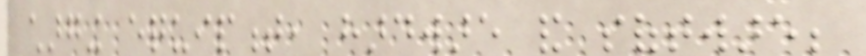charging equipment, hardware and software;
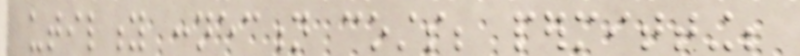utility connection costs; permitting;
